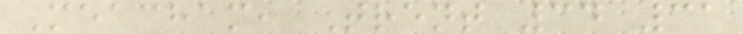Meacham, Trent 34 31
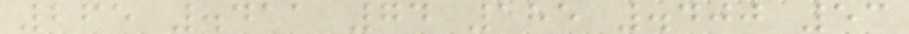265 .411 74 185 .400 53
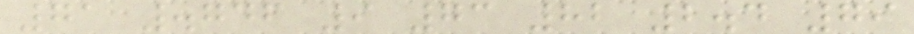71 .746 9 73 82 2.4 79
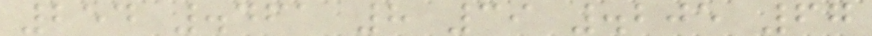254 .461 8 39 .205 67
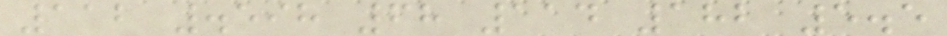112 .598 68 114 182 5.5
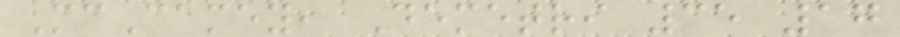McCamey, Demetri 35 17
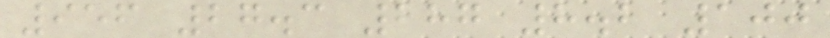956 27.3 287 8.2 100
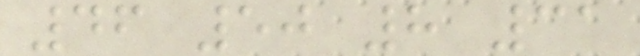46 50 8 31
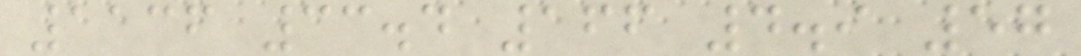1136 33.4 166 4.9 57
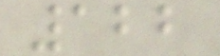122
